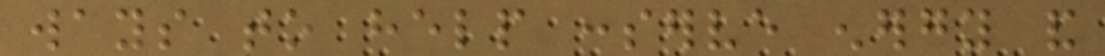ways to help conserve energy and
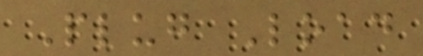Plug Load
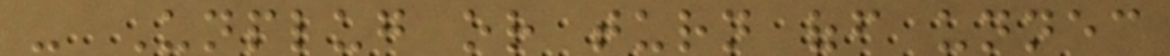- Unplug or turn off unnecessary
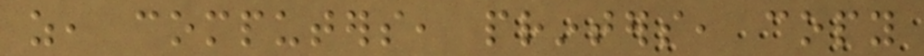as, computers, printers, copy
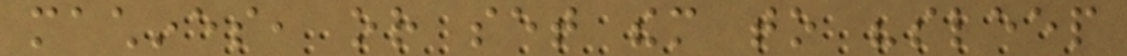machines, or set them to "sleep
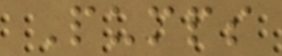Pumps
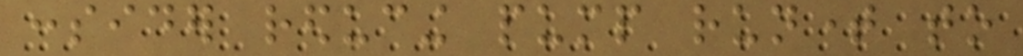consider reducing pump runtime to
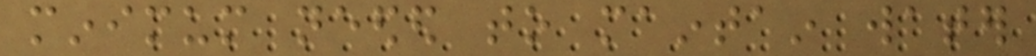minimum needed to maintain water
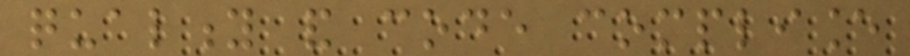quality and code compliance
